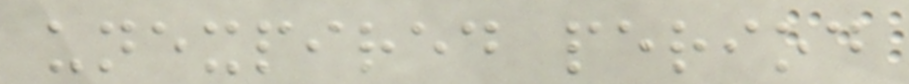unexpired period
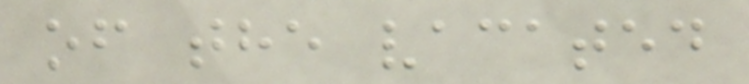of the vacated
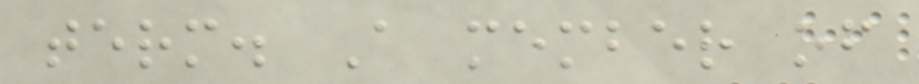term. A member of
